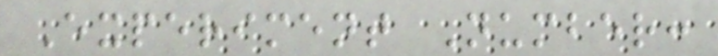Experiment Number:
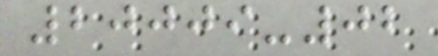20009-02
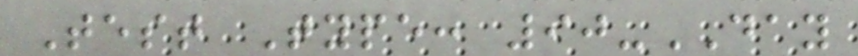Test Type: 90-DAY
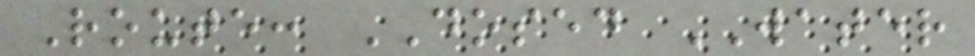Route: DOSED WATER
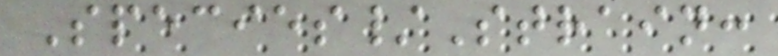Species/Strain:
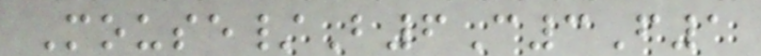Mouse/B6C3F1
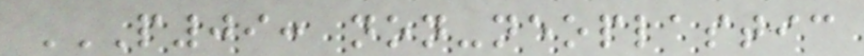P09: NON-NEOPLASTIC
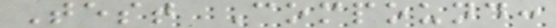Test Compound:
